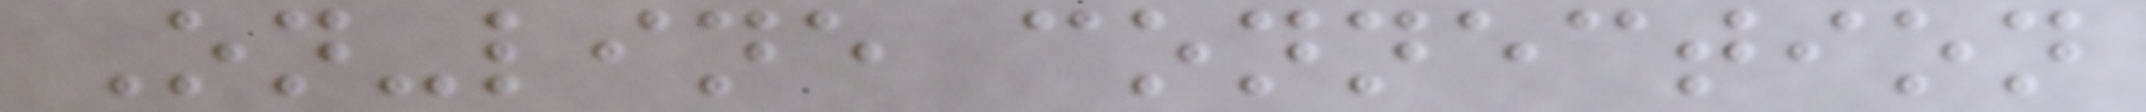On-line connection
